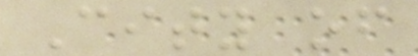City of
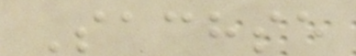Sachse
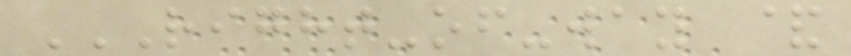RIGHT-OF-WAY &
